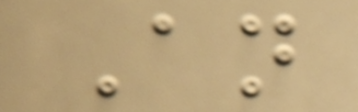An
